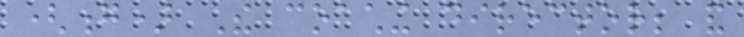(g) The coaching director; and
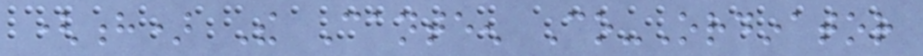(h) The Canteen Co-Ordinator
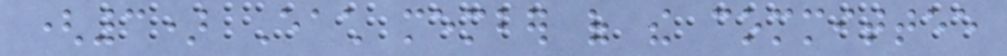(3) Each member of the committee
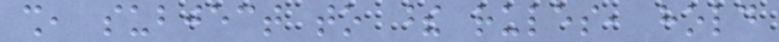shall, subject to these rules, hold
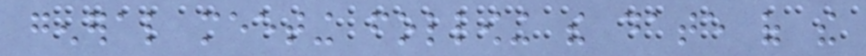general meeting following the date of the
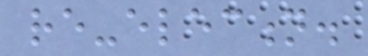re-election.
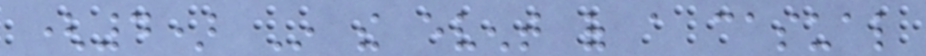(4) In the event of a casual
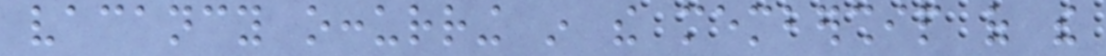vacancy occurring in the membership of the
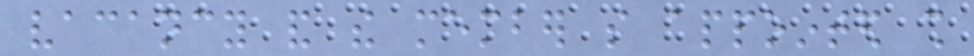vacancy and the member so appointed shall
